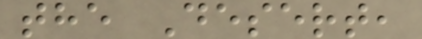the Desert,
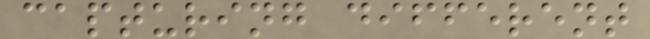capturing different
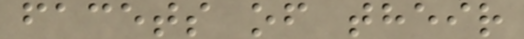facets of their
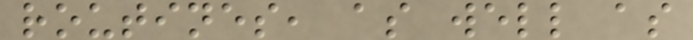routines, as well as
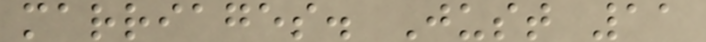marriages. Just 11
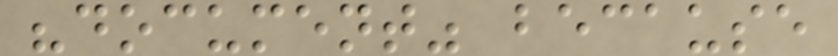"document" because
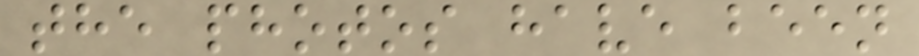the photos have been
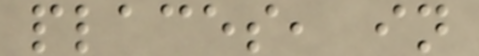places, in
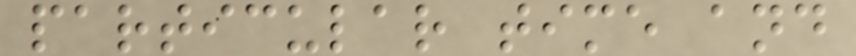particular time and
